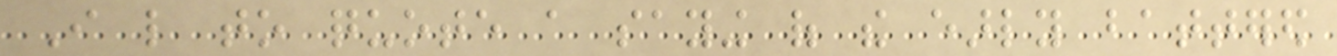I like to quote a saying of the early battered
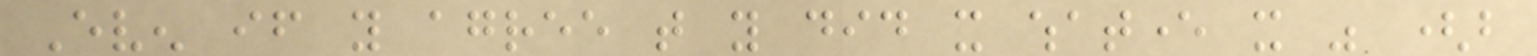Even if you agree that you did it whatever it was (but
